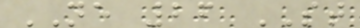NE 26 ST
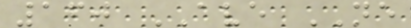160 AVE NE
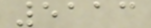5113
